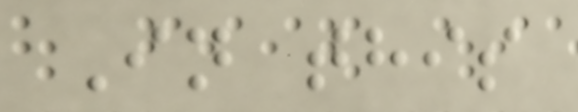In this
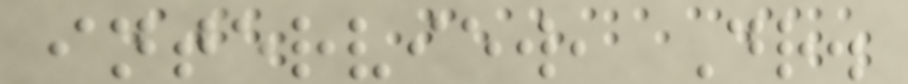interview, Dr.
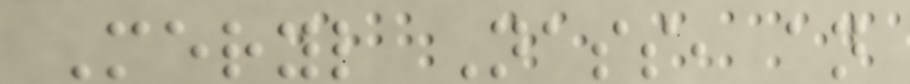Meryl Nass, an
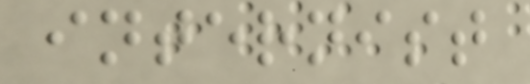internist
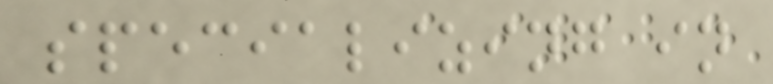specializing in
